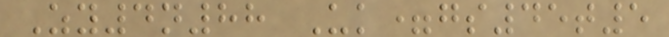Zy4n88 Uk=gs45t5
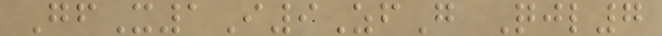GfX1I9ZfG Qjl7
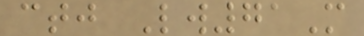ctj Lw71M
